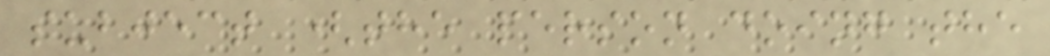subject (the person doing the
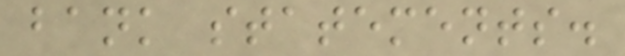bank statements.
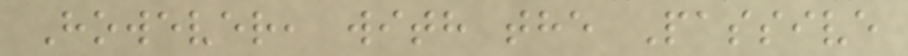However, with the Passive
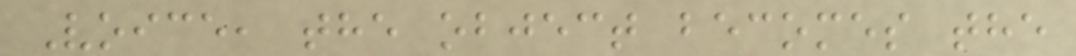Voice, the object becomes the
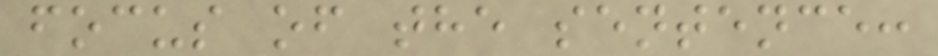focus of the sentence:
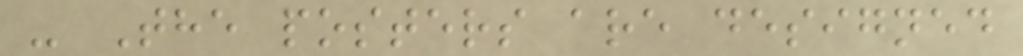- The posters are designed
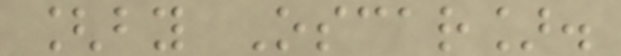[by Oscar].
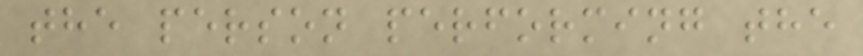the person performing the
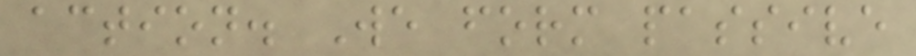action. We form passive
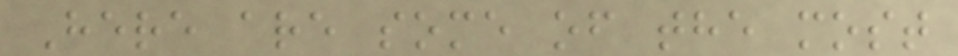Here are some of the most
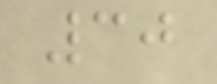30
